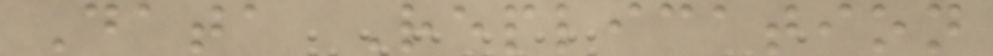Data Replication
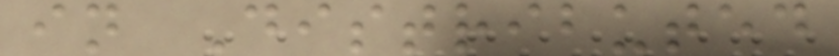in Distributed
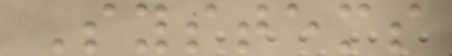Systems
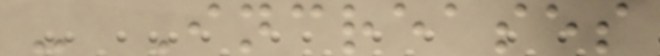- Increases
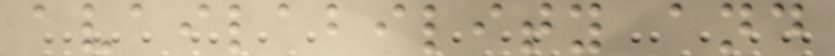availability and
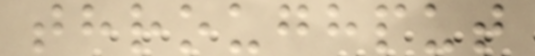throughput
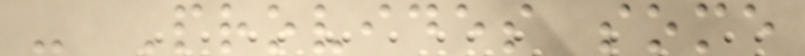- Provides some
